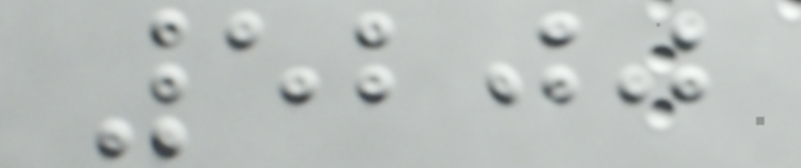5200
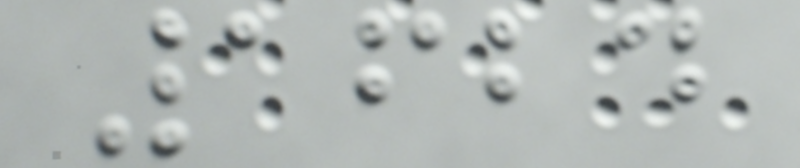1624
